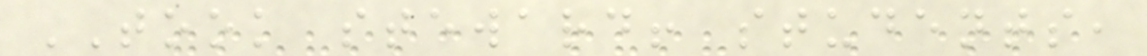TOOK steward! students,
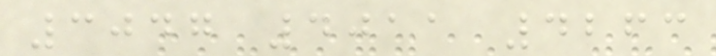3047 4011 4263
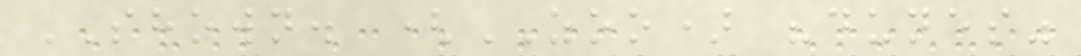SHOWN. (ZOO) "dunes"
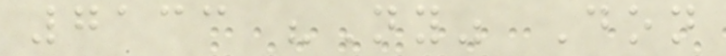7133 "Ny" Don
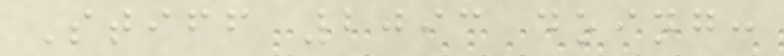Stiff 2093 doing:
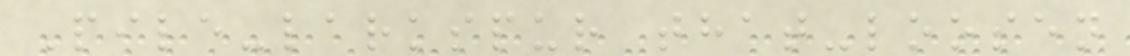Pile-larkspur that-loosen
